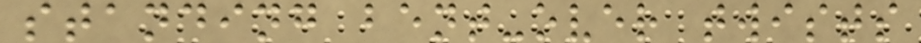standing bent-over twists
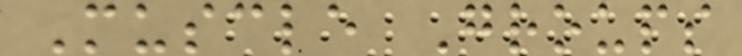Muscle Groups
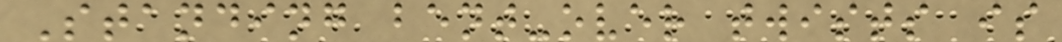Standing bent-over twists is
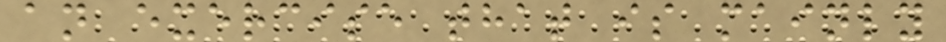an exercise that is mainly
